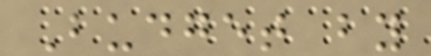Budget by
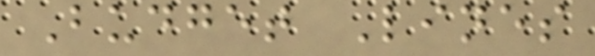Budget Lines
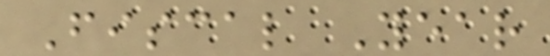Fiscal Year
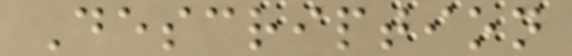Description
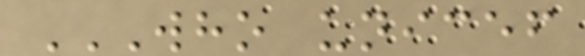WHO UNICEF
